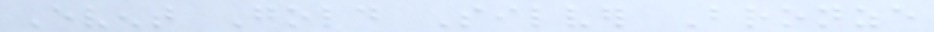Event Gold Silver Bronze
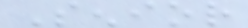Senior
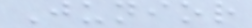Junior
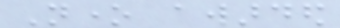None awarded
